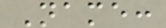Name:
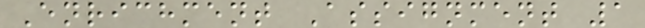Enrichment Assignment 1
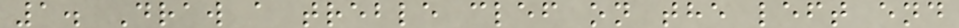1. Draw a treble clef on the left end
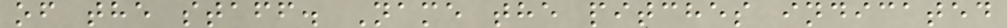of the staff. Name the pitches indicated
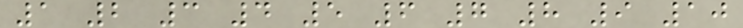1 2 3 4 5 6 7 8 9 10
